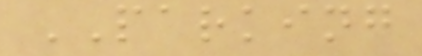PARKING
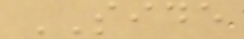SIDE
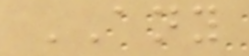ANY
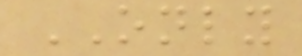ONLY
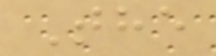The
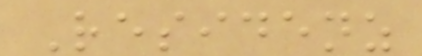Residenz
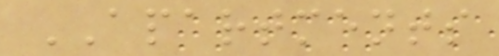APARTMENTS
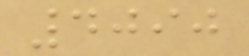4090
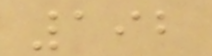192
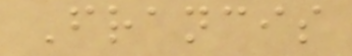Francis
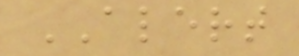ALERT
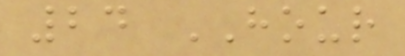24 HOUR
